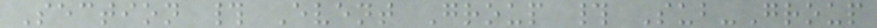Section # Event Group # Sub-Group
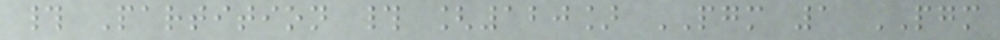# Partition # [120] PGM 1 PGM
